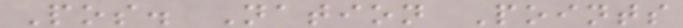Pos. Nation Points
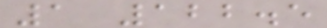1 122.5
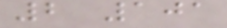2 101
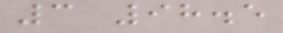3 98.5
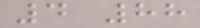4 88
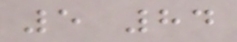5 84
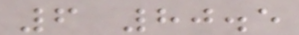6 80.5
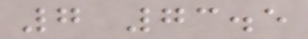7 73.5
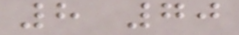8 70
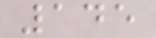145
